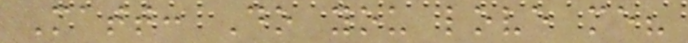Matt: Do you love me?
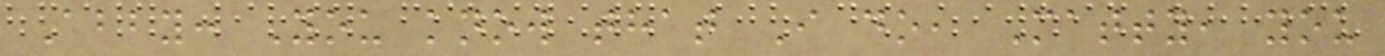Abby: You know that I do, Matty, you
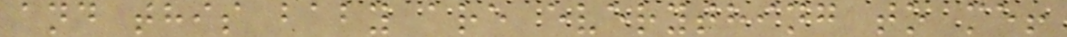and this baby are everything to me!
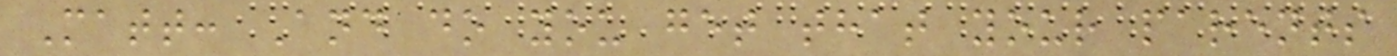Matt: And do you get that your parents
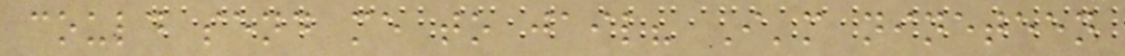could send me to jail? I'm nineteen
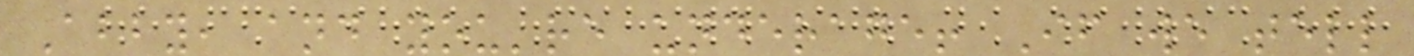Abby, and you're underage! If we tell
